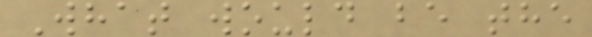What would be the
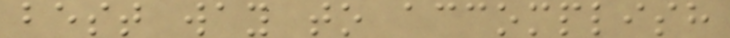best way to accomplish
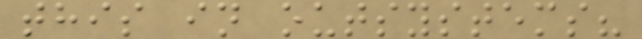this in outsystems?
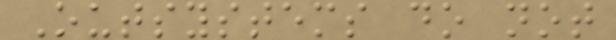Outsystems do not
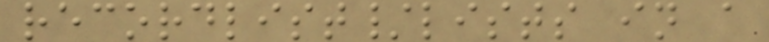recordlist/lists in a
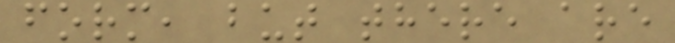form, but there are
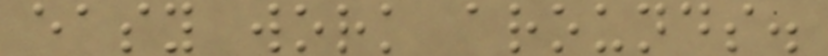easy work arounds.
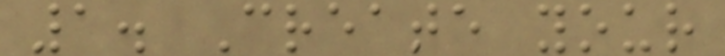1. Create your
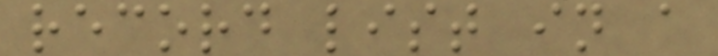record list in a
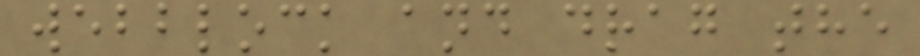webblock and drag the
